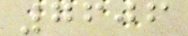7606
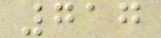717
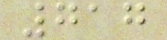717
